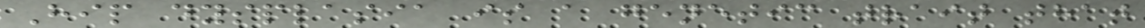Hip dysplasia is a genetic trait that
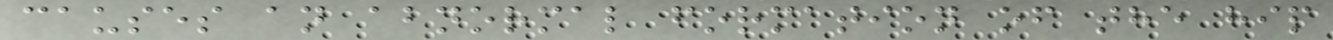causes an abnormal formation of the hip
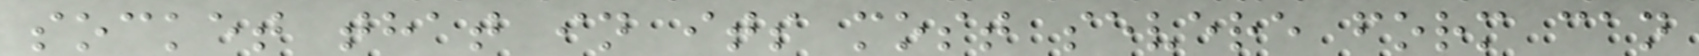socket that in its most severe form can
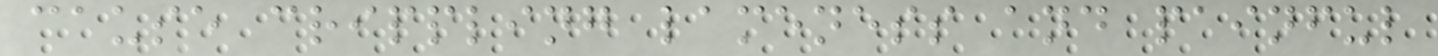cause crippling lameness and painful
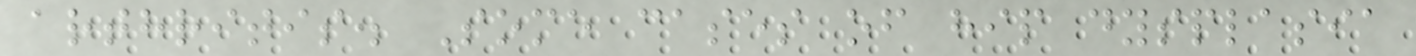arthritis. Some cases of hip dysplasia
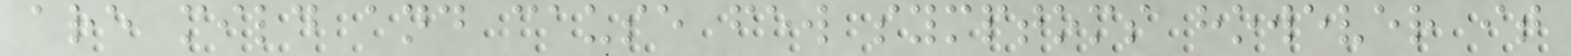are mild and cause few symptoms however it
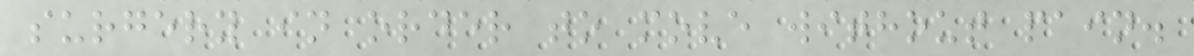surgery in order to move without pain.
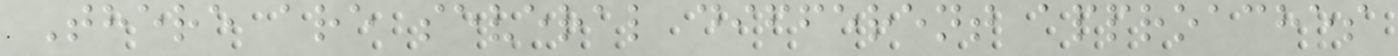There are several different approaches
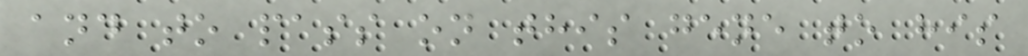and to pass on this gene to his
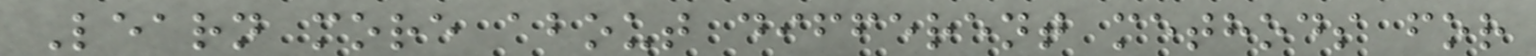Learn more about different methods for
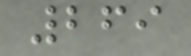269
